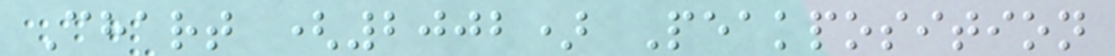Chart (2002) Peakposition
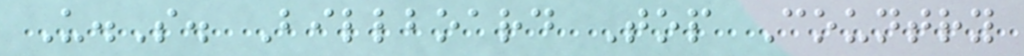U.S. Billboard Top Country
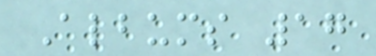Albums 17
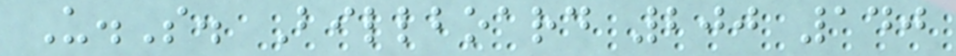U.S. Billboard 200 140
